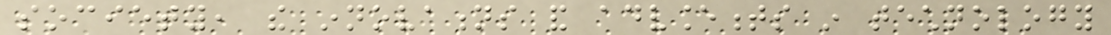society, the innovations and advancements in technology
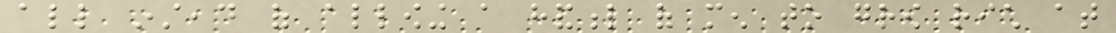all instead of allowing a handful of men to grow rich at
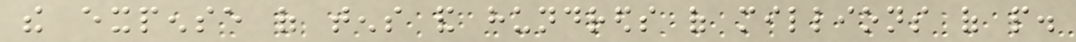the expense of tens and hundreds of millions of people.
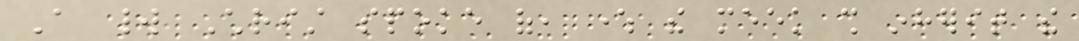A world Christ spoke of, where the meek shall inherit the
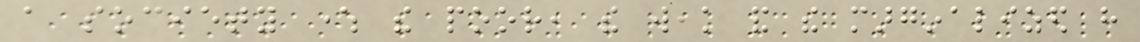a society where the poor, the weak and the marginalized have
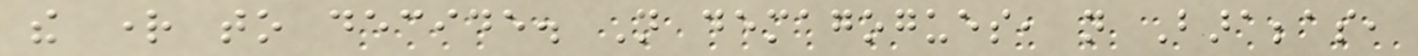the right to decide. Not demagogues, not Barabbas,
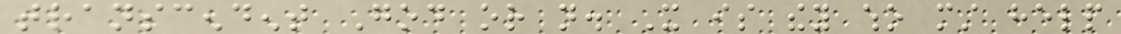transcendent God or not. It is they who must help
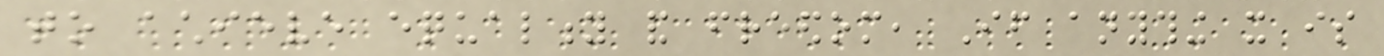to achieve equality and freedom, If anything it is
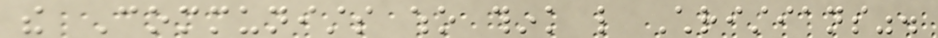the Communists who think like Christians".
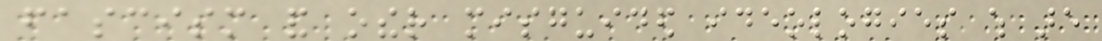fascism and other misguided ideologies which are
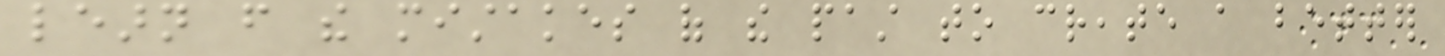learn from the mistakes of the past to create a better
